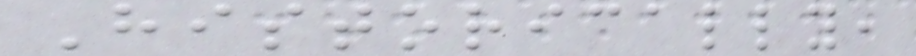Historically,
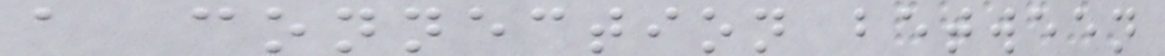a connection between
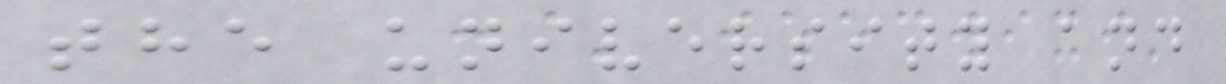the university and
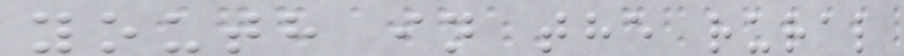youth in the rural
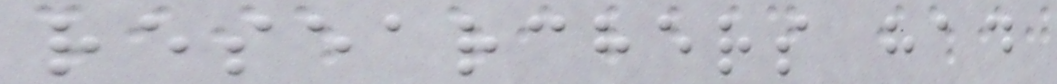researchers had
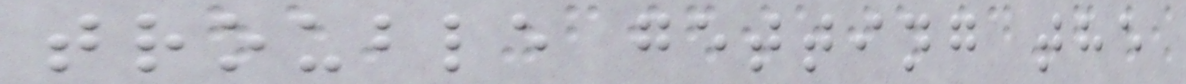trouble getting the
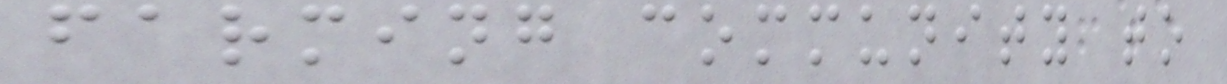farming community to
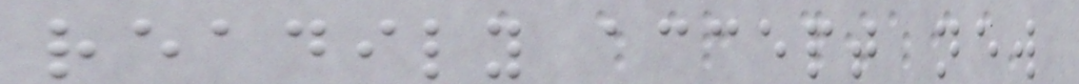readily accept new
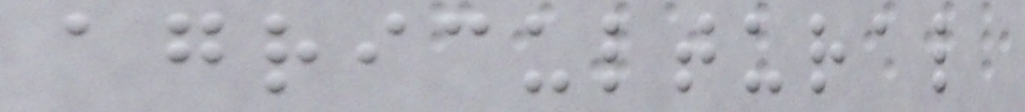agricultural
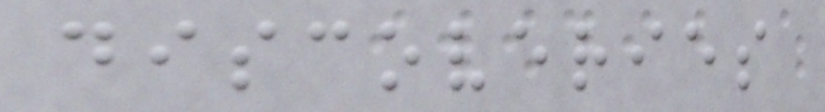discoveries
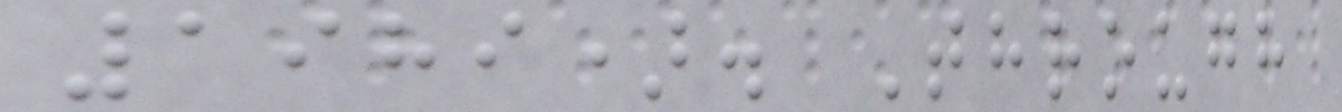1989). Through
